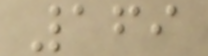169
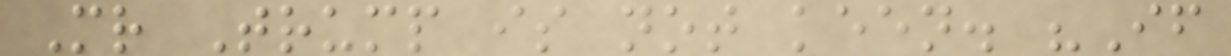Mr Trump is not keen. "If
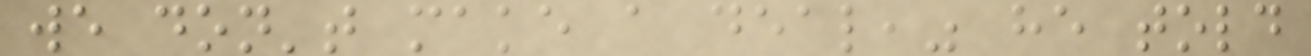we don't make a deal," he told
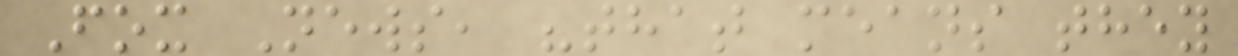Fox News, "that means they
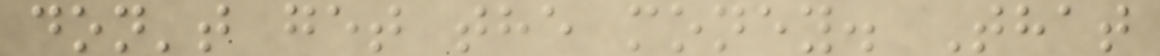don't get the money. That
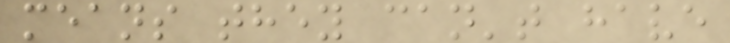means they can't have
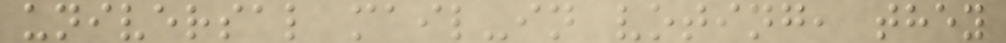universal mail-in voting, they
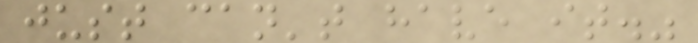just can't have it."
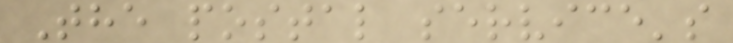The postal service's
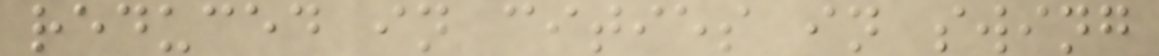reduced in cities in swing
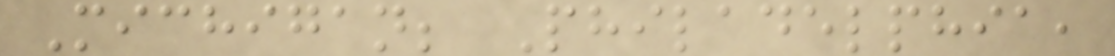Michigan; Philadelphia,
